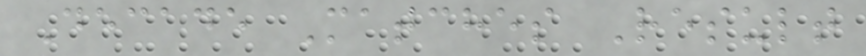Decade Matches Result
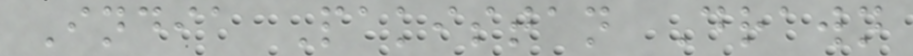India Pakistan Drawn
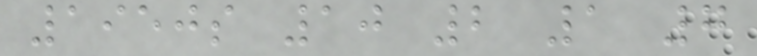1950s 10 2 1 7
